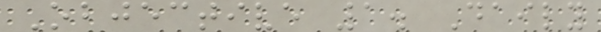Objective 1. Daily
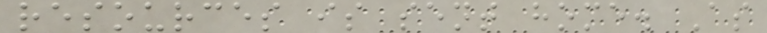resources is sent home. As
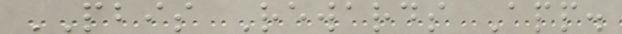PBIS Rewards App.
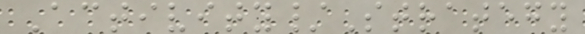Activity/Strategy
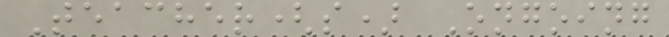Teacher(s) Ongoing
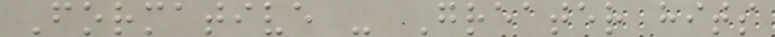Formative - Greater hits
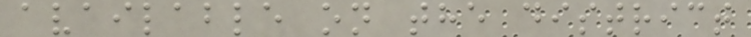available on the district
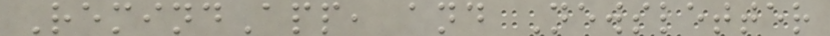RemindApp, and Newsletter
